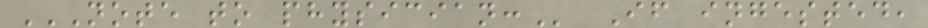NOTE TO PHYSICIAN: If ingested,
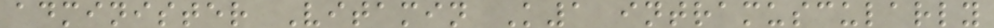administer Vitamin K1 intramuscularly
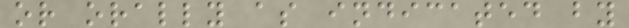or orally as indicated by
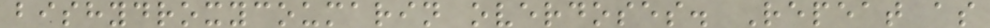bishydroxycoumarin overdoses. Repeat as
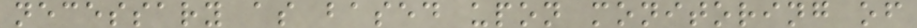necessary as based upon monitoring of
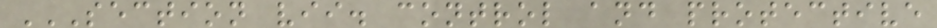SECTION VII. CONTROL AND PROTECTIVE
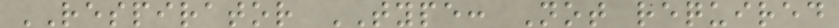RESPIRATOR TYPE: Not required
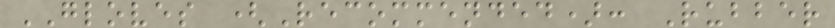GLOVES (Recommended): Rubber
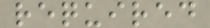required
